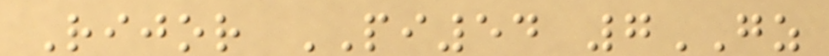Rijor PI54 7GZ
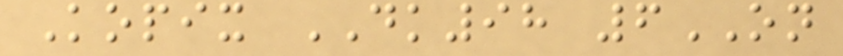Kopix DK98 6ON
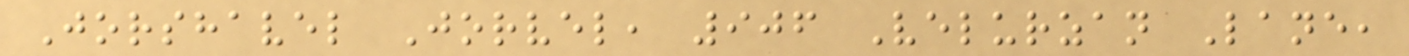Jorshavel Jorvel, 906 Velurzan Lane,
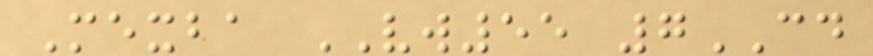Mexba VW55 7CD
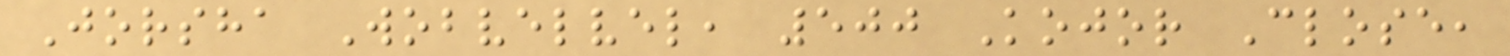Jorsha Wobvelvel, 500 Kojor Close,
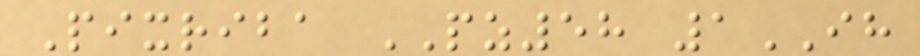Pixriba PZ58 1IH
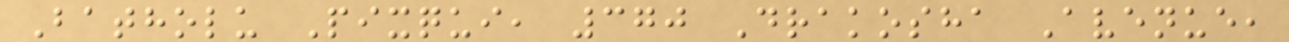Batholu Pixqui, 370 Drakosha Avenue,
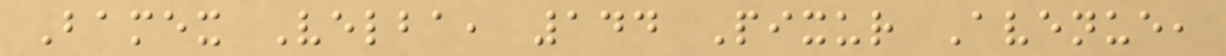Bamex Velba, 144 Pixur Avenue,
